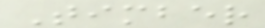Timber
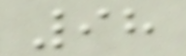98
